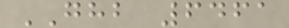GHB 6461
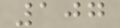107
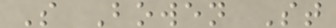S Bowen St
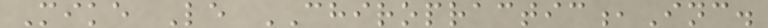Mike Le CHIROPRACTIC,Inc.
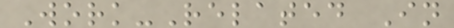Work-Related In
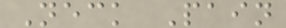Neck Pain
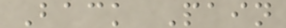Back Pain
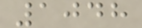1048
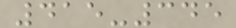415-345
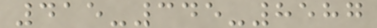415-345-8587
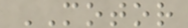MOTOR
